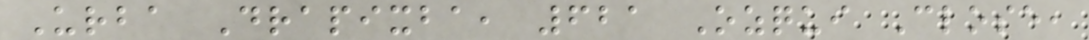Urba Drapixba, 621 Ozqui Close,
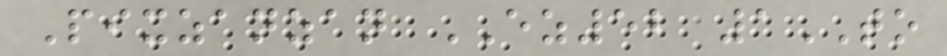Pixzanzan EZ52 1TO
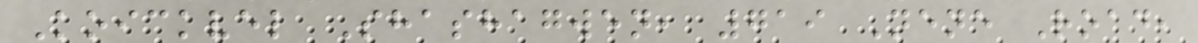Koickvel Shashagwen, 719 Nene Road,
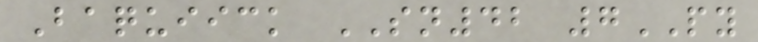Baquiick SN42 7PY
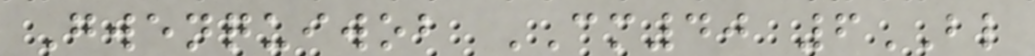Gwenquiwob CM40 6BL
